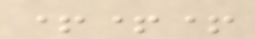+++
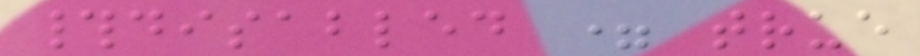#disabled = true
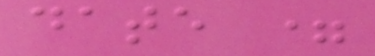date =
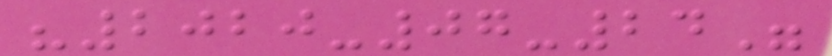"2020-07-24"
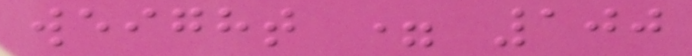weight = 100
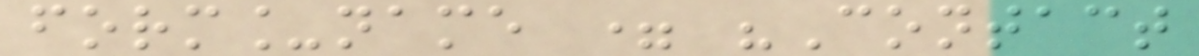form_name = "Contact
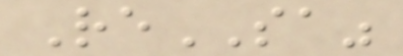ReSA"
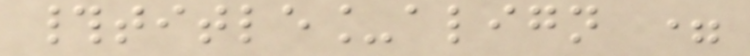#title_align =
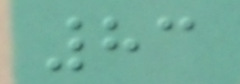83
